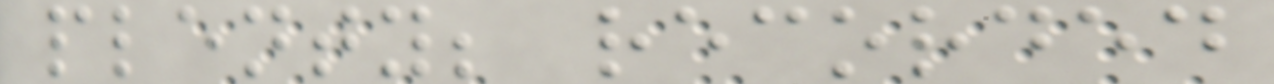plenty; recorded
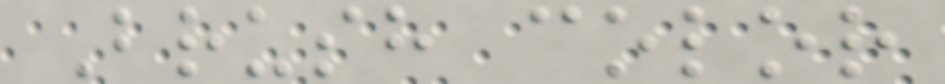Brush color
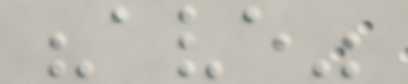"ave"
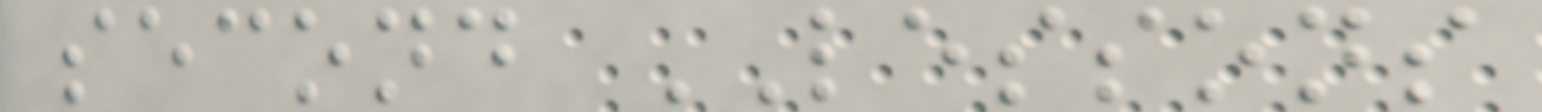second LESSONS
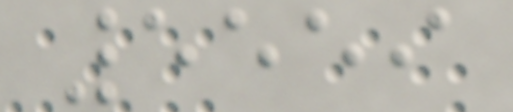5559
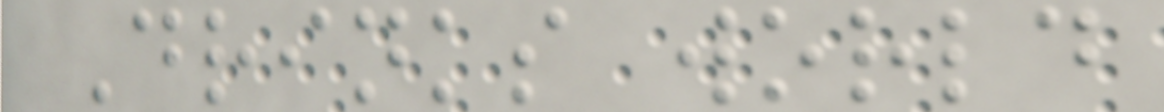Drinks world
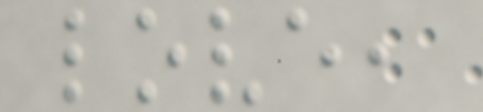love,
